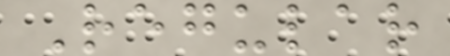Regular
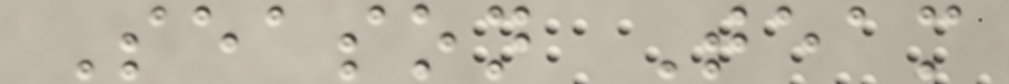Season Team
